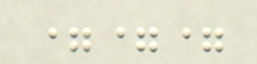===
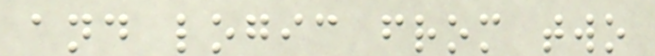and logic from two
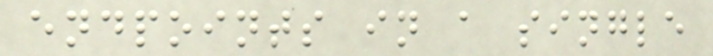endpoints in a single
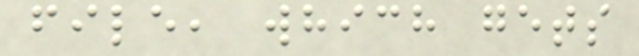file, which gets
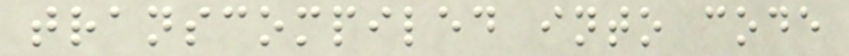transcompiled into code
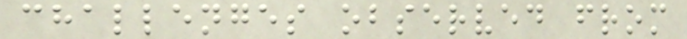challenges observed from
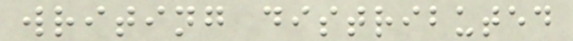writing distributed
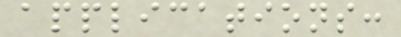applications:
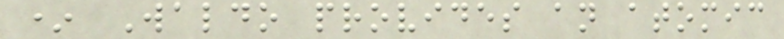* Waldo provides an atomic
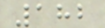182
